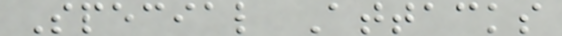Special Attacks
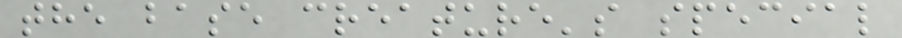the base creature's special
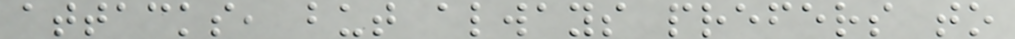attacks, but always prefers to
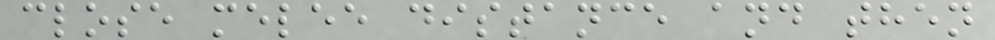close melee distance and then
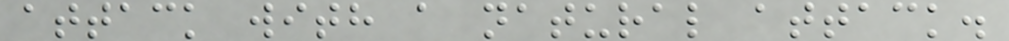attack with a natural attack.
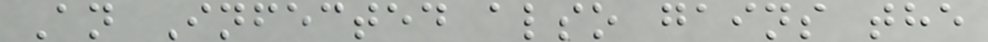An Infected also gains the
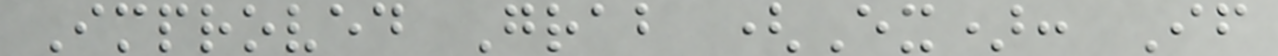Improved Grab (Ex): If
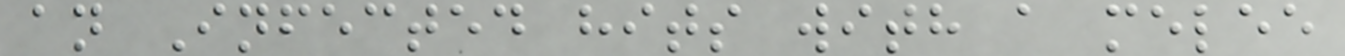an Infected hits with a melee
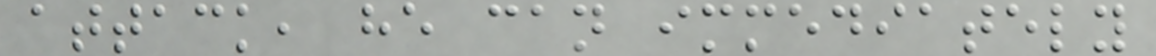attack, he can immediately
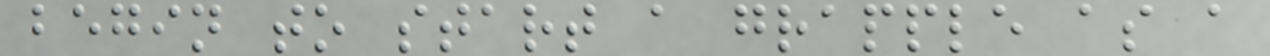begin to start a grapple as a
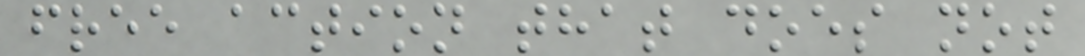free action that does not
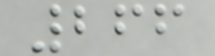266
